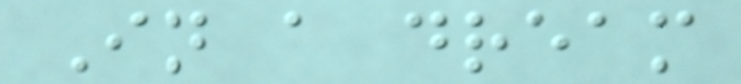In a dream
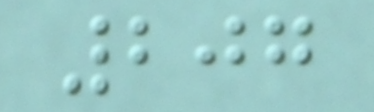207
